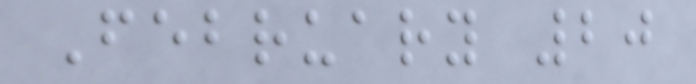February 20
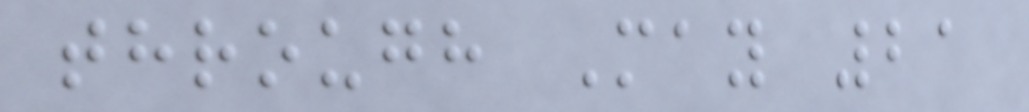through May 21
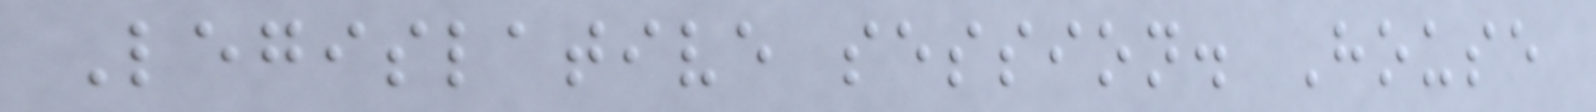Legislative session. House
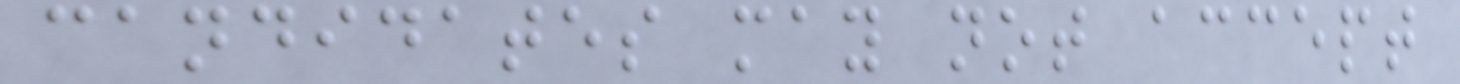candidates may not accept
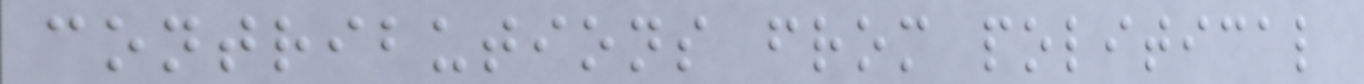contributions from political
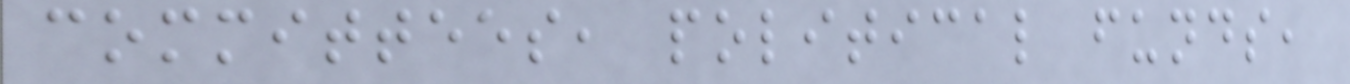committees, political funds,
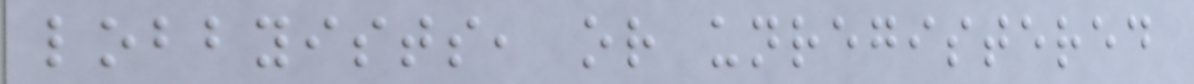lobbyists, or unregistered
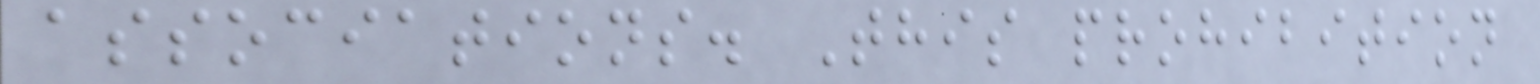associations. This prohibition
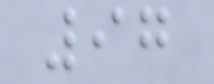97
